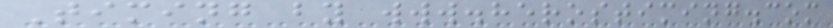Timing by www.herostiming.com
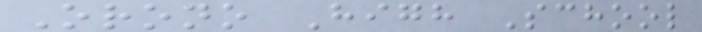Orono High School
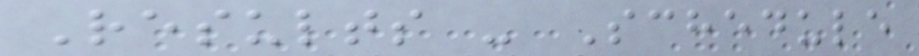Results - Schedule
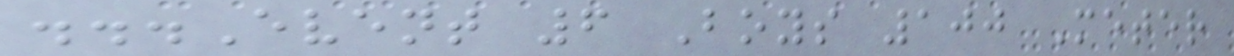...Event 6 Boys 100 Meter
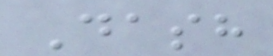Dash
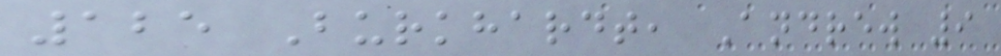125 Burkhardt, Andrew 9
